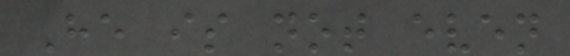He is not even
